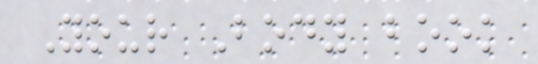Your Body book
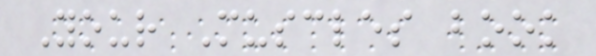Your Muscles book
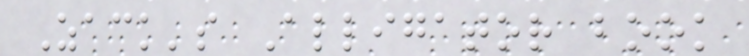Zack's Alligator book
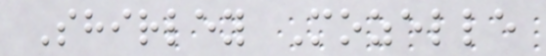Shirley Mozelle
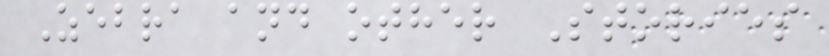Zebra and other Stories
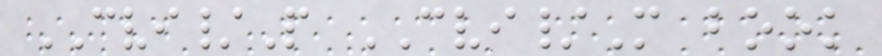CVI/P CVI/M book
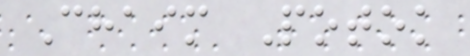Chaim Potok
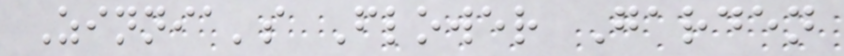Zinnia's Flower Garden
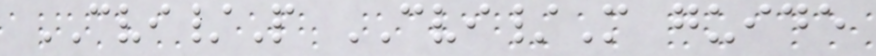CVI/P CVI/M guide
